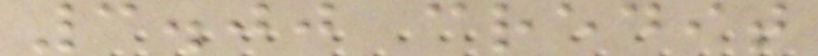3.00 credit
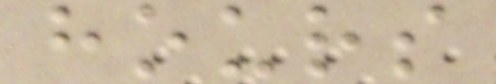hours
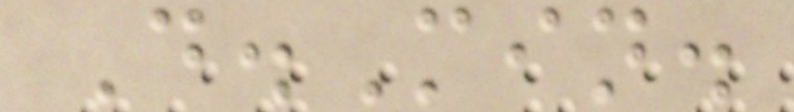D.Min.
